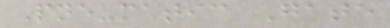Pneumatic Gate
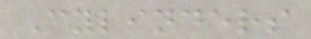Cylinders
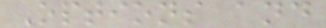Options and
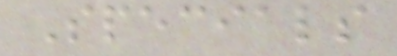Specials
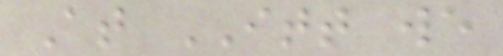At ITT we
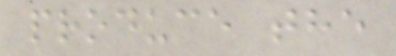produce the
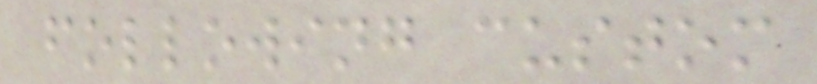following custom
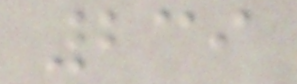239
